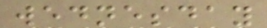wednesday
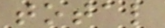total
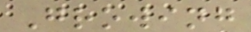Growing
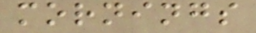mornings
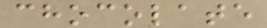chocolate
